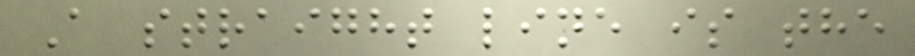A straight line is the
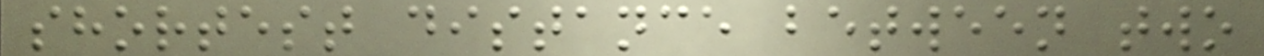shortest distance between two
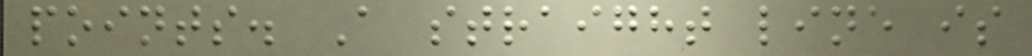points. A straight line is
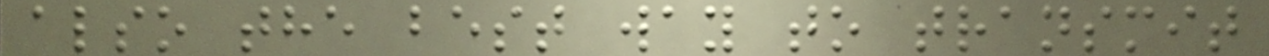also the best way to transmit
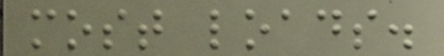most loads.
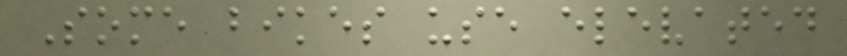Some bikes use elevated
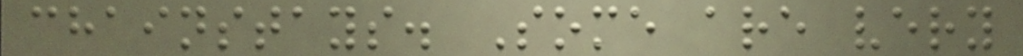chainstays. Some are very
